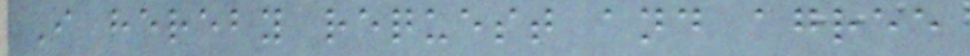I hereby request and agree
